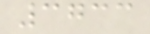3733
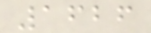1626
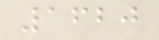1620
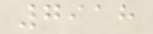7918
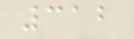312
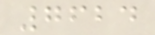7624
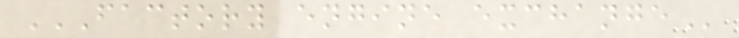FACTORY ENGINE EXCHANGE
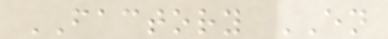FACTORY EN
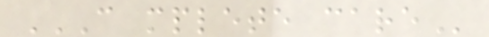C MPLETE CARE
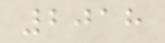2018
